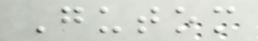Gutom
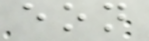eon
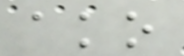ako
